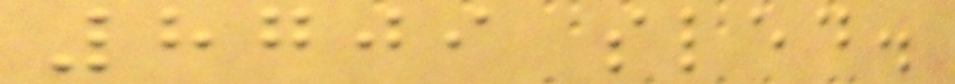8709 sled.
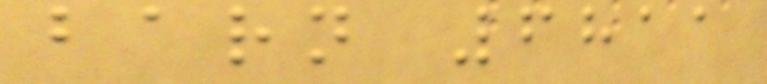barn 6811
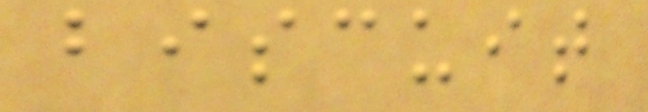biscuit
